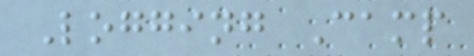Logging Camp
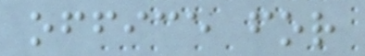office for
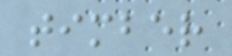timber
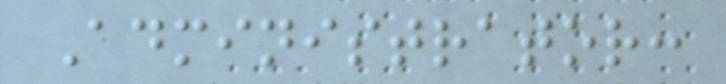Administrator:
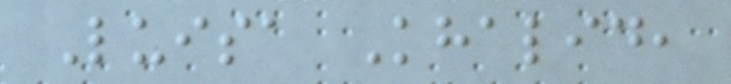Luisa Khalid,
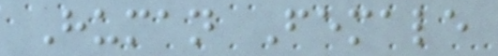Human Female
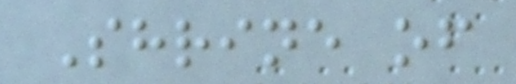Shrine of
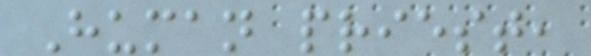Human priest,
